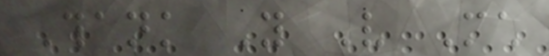Thank You Very Much
